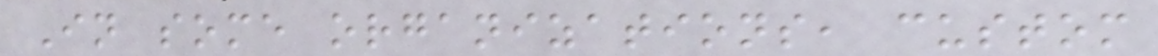In some organizations, custom
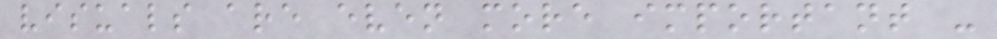visuals are even more important -
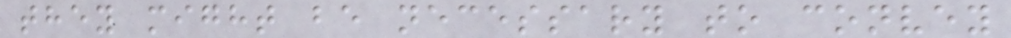they might be necessary to convey
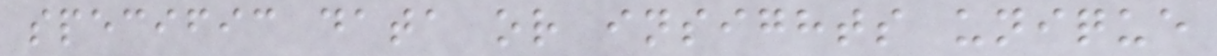specific data or insights unique
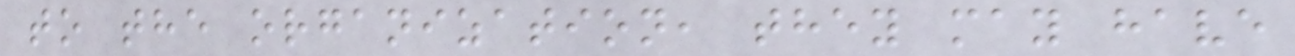to the organization, they may have
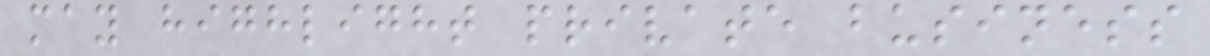may highlight private business
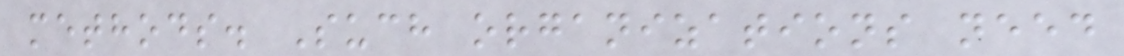methods. Such organizations need
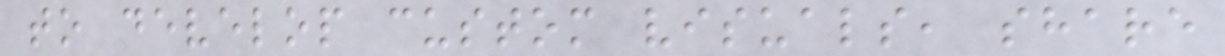to develop custom visuals, share
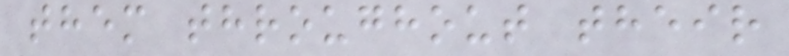them throughout their
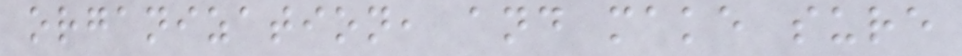organization, and make sure
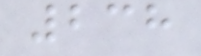238
